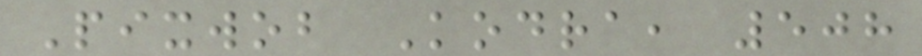Pixwob Kodra, 508
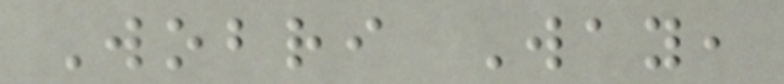Wobri Way,
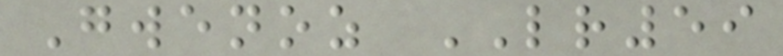Gwenoz LR59
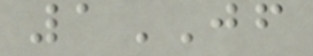1JF
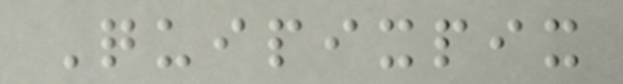Quipixpix
